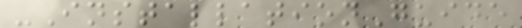-InstallationGuide
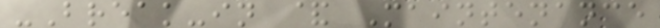-Break-in & Maintenance
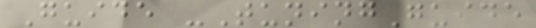Guide -TuningGuide
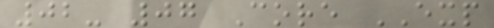02- 07 Core EXP
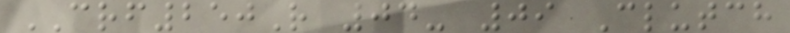CRF250R 04- 09 Clutch
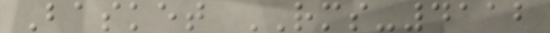Basket RMS-4112
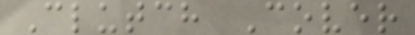Clutch Cover
